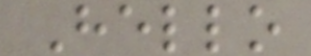Hello
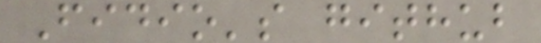Fidio's github
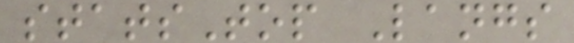statsTop Langs
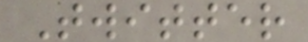Twitter
